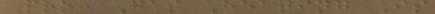Pro: Gas Heating Is
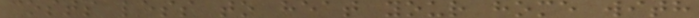costs less to heat your home with
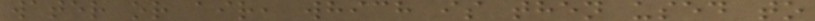water or air, which is then used to
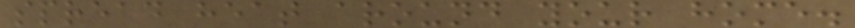spread heat around your home.
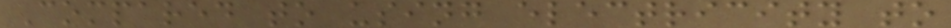Compared to using electricity to
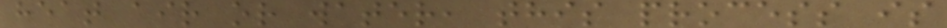heat air or water, this process is
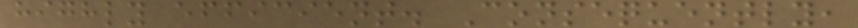highly efficient. Consequently,
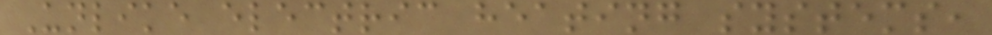Unlike electric heating systems,
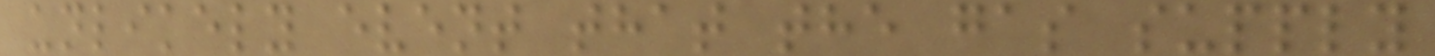unlikely event that the gas supply
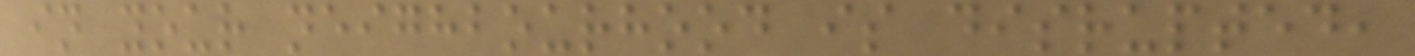in your neighbourhood is disrupted,
